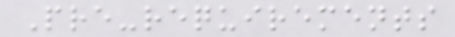Pre-requirements
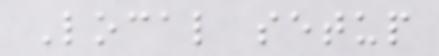Local setup
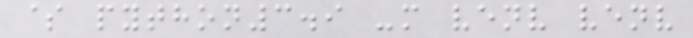$ python3.9 -m venv venv
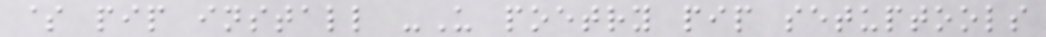$ pip install -U poetry pip setuptools
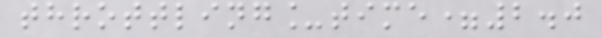throttling_time=2.0
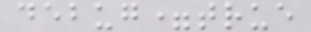debug=true
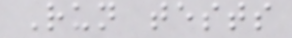Run tests
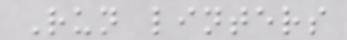Run linters
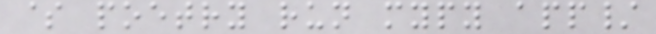$ poetry run mypy app/
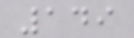149
